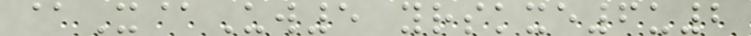@X@Uw5 yrskxe6u2
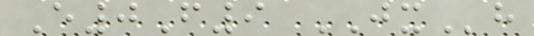E0F9 JXh
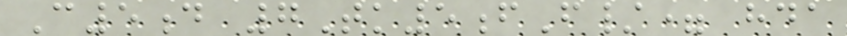C5d 7Tk5fF/= hda
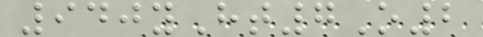940yHt7O2
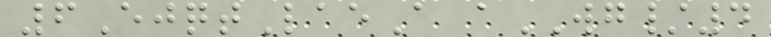6EjqtLaeA aWG/4
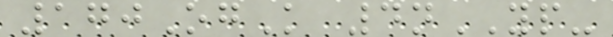170OgK 4nYP-
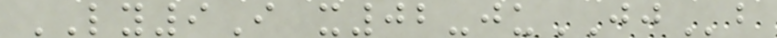LY9I x02-juJJb
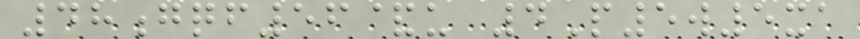48gqf56&u 4P5w5xa
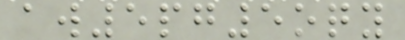aw5pg5oqy
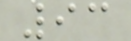93
